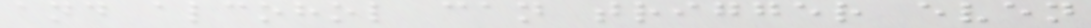and alcohol can trigger even
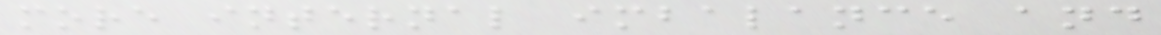more internal imbalance and
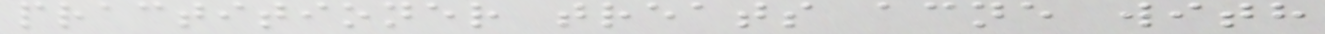practitioner treats acne with
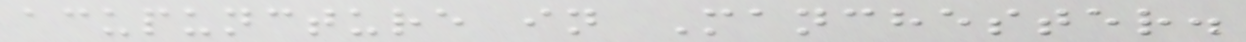acupuncture in Manchester.
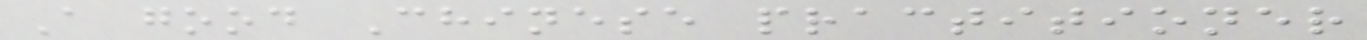A good Chinese practitioner
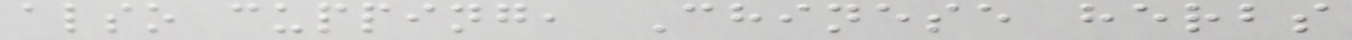also cupping, Chinese herbs
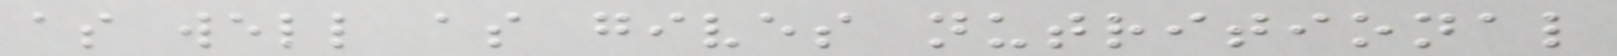as well as gives nutritional
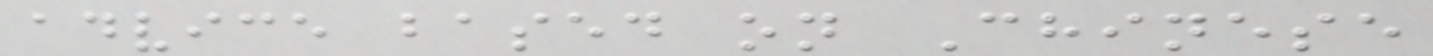advice based on Chinese
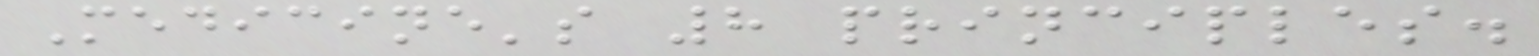Medicine's 8 principles.
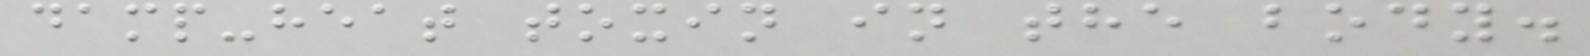damp-heat toxin in the body.
